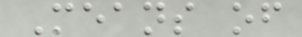Means of
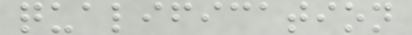qualification
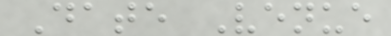Date Venue
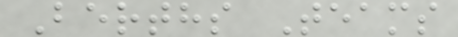Berths Teams
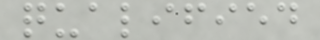qualified
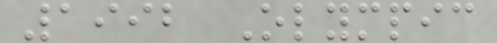1992 Olympic
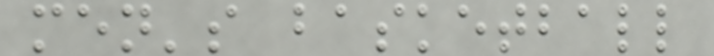men's basketball
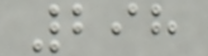298
